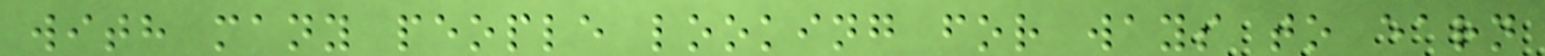with many people looking for ways to earn
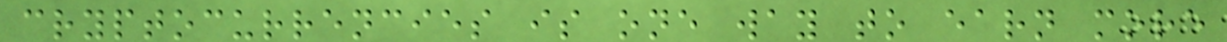cryptocurrencies is one way to earn more
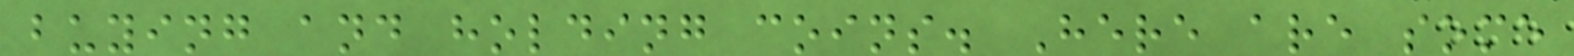buying and holding coins. Here are some
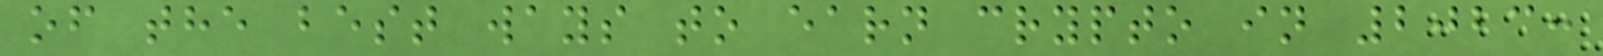of the best ways to earn crypto in 2023:
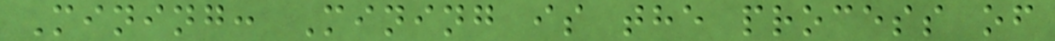Mining: Mining is the process of
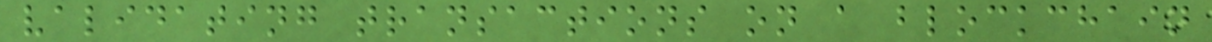validating transactions on a blockchain
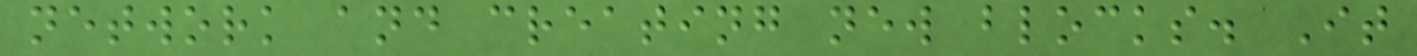network and creating new blocks. It
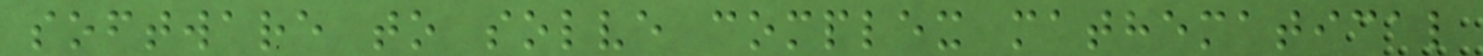software to solve complex mathematical
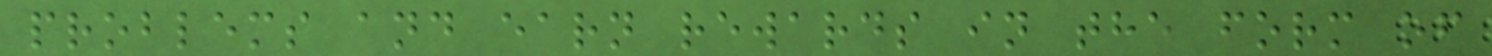problems and earn rewards in the form of
